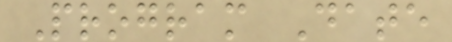Program Date
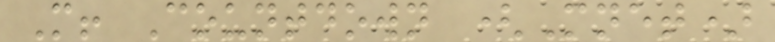M! Countdown (Mnet)
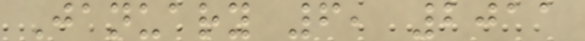January 6, 2011
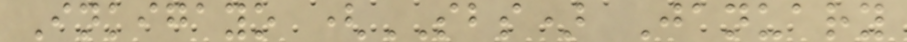Inkigayo (SBS) January
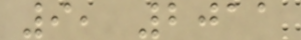9, 2011
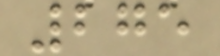275
